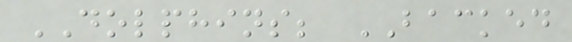DOLPHINS; BACKED
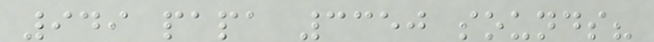949 papa 3350 sounds?
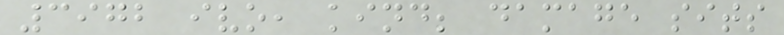3972 ivo, kind; damage sits
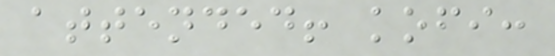attended! kofi:
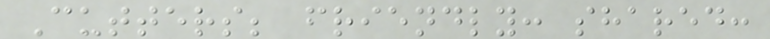Cutters; friendly: shared:
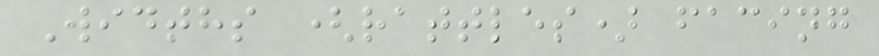Widths (rattles) facing
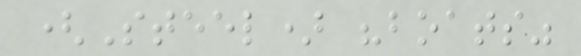(Steel) "boats"
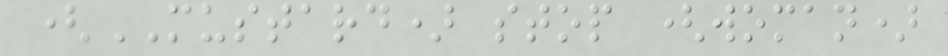(MUSTARD) stop (woman)
